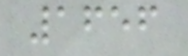1656
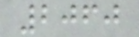2060
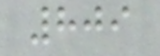809
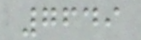7649
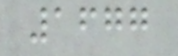1677
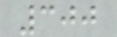300
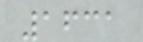1631
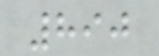890
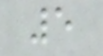5
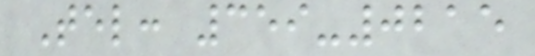Tel: 359-0215
